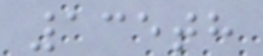135th
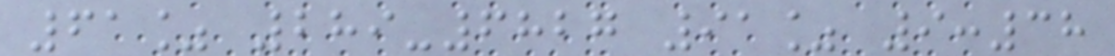61% 289-6827 91% 9:38
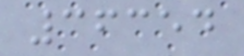36354
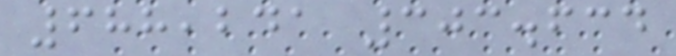688,241 303.634
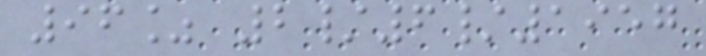96% 2/6/1957
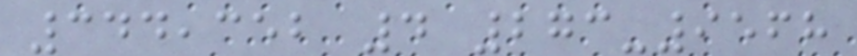344,352 4 273-9568
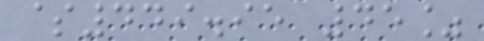$449.95 45%
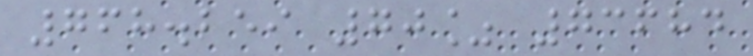768.259 70% 73684
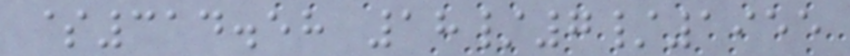$314.58 18/7/1955
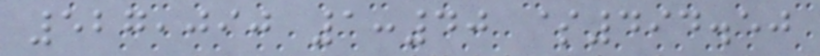527,090 1:40 $494.50
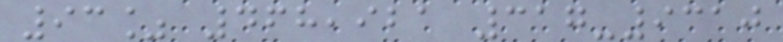93% 468,921 317-9310
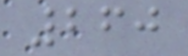260
